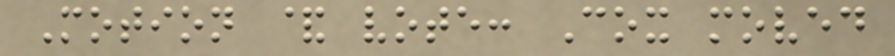Motion & vote: Cox moved
